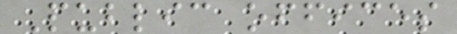Public offices
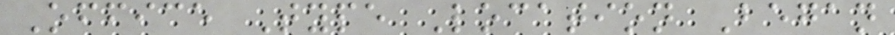Office Type Location Began
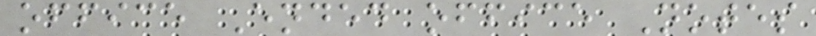office Ended office Notes
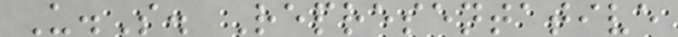U.S. Representative
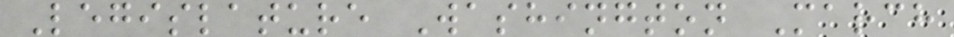Legislature Washington March
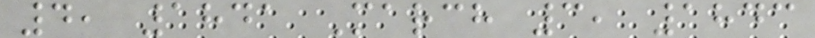4, 1841 March 3, 1843
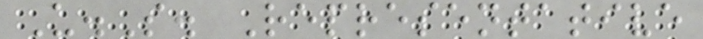U.S. Representative
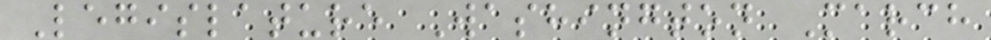Legislature Washington March
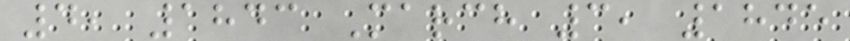4, 1843 March 3, 1845
